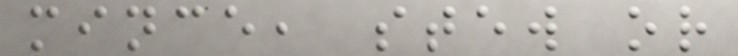mince, stew or
